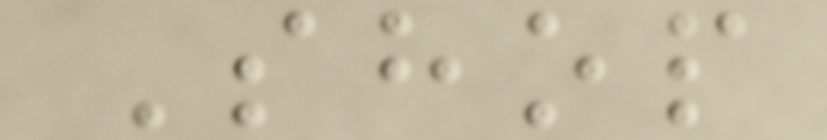Shop
